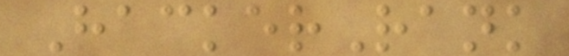HackerRank
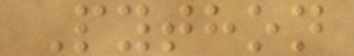Python
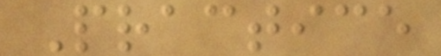Practice
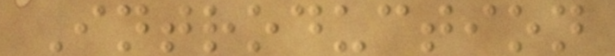Introduction
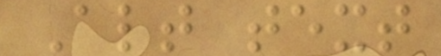Alt text
